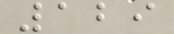129
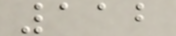112
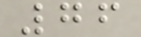76
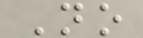No
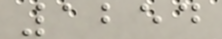1254
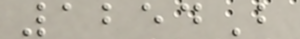1254B
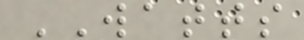WATTS
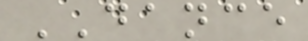DANCE
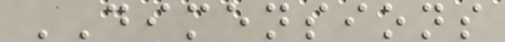DIMENSIONS
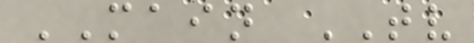MAIN TV
